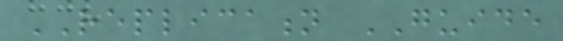REPLICATION GUIDE
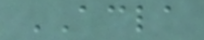ACLA
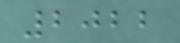2022
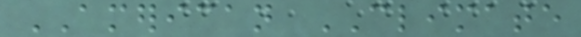AMERICAN CLIMATE
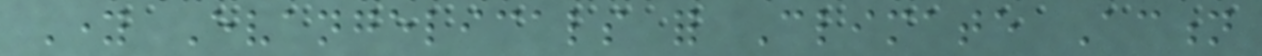Young Evangelicals for Climate Action
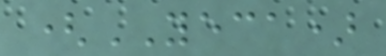(YECA)
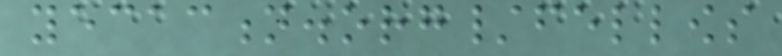yecaction.org/fellows
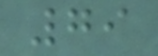79
